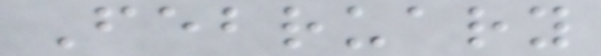February
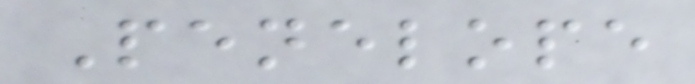Penelope
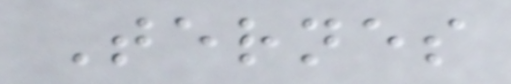Ternes
